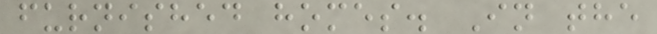furnished homes. In the
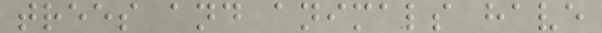trees and animals have
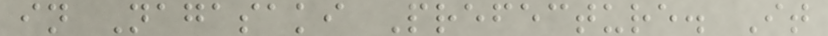in Nagasaki Prefecture. It
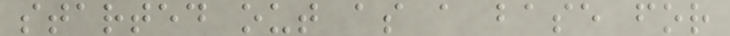started out as a base for
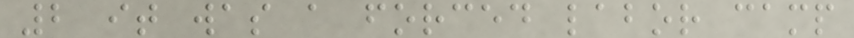2 it was a forced labor camp
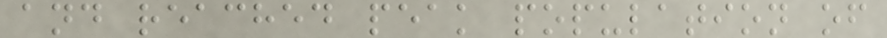and reached peak population of
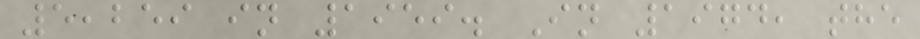5,259 in 1959. In 1974, the
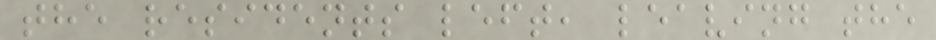the residents left, leaving the
